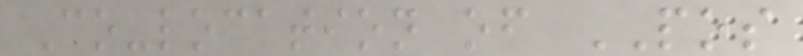Co-location of POS
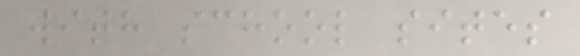with school sites
